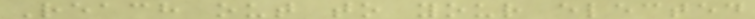Reach out to your elected
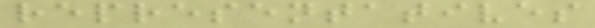representatives
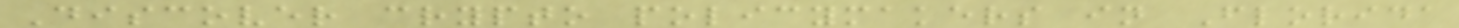Discover crypto policymakers in Florida
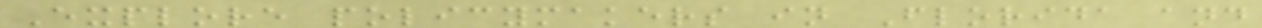Explore policymakers in Florida and
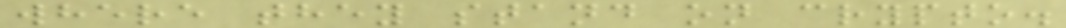where they stand on crypto.
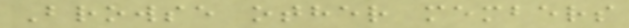Browse other members
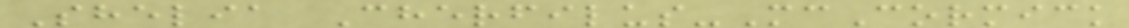Shelia Cherfilus-McCormick
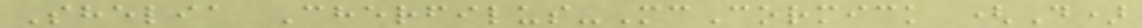Shelia Cherfilus-McCormick (D)
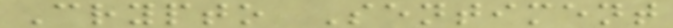Crypto Sentiment
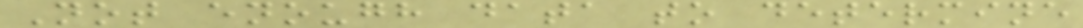Not enough data to determine
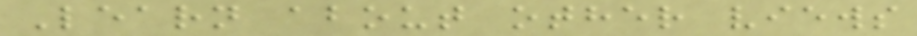Learn about other views
